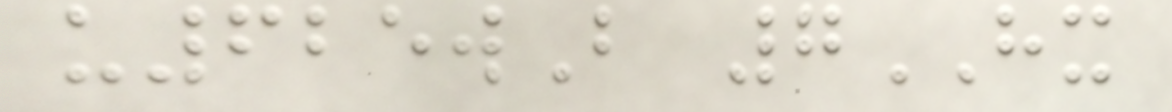u625wB 7HX
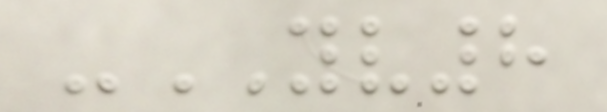-YV8
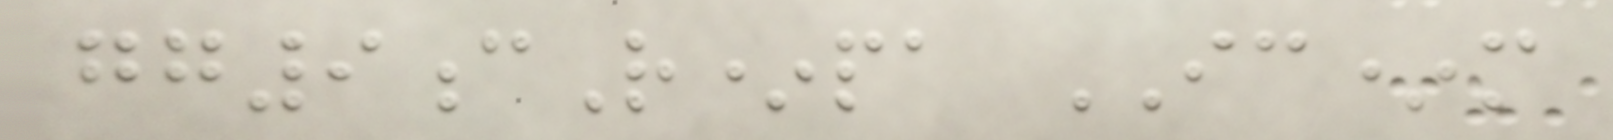gg9cR*pa IC*m
